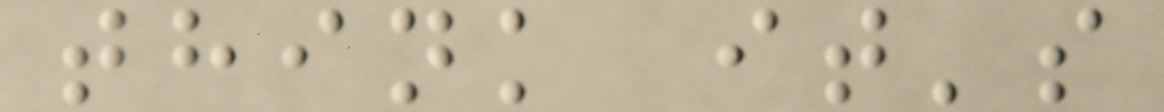think it's
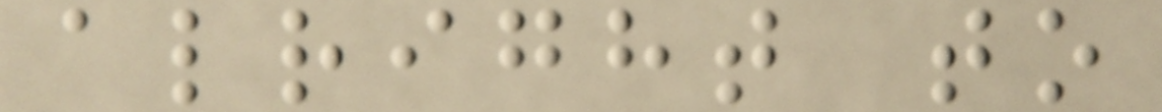alright to
